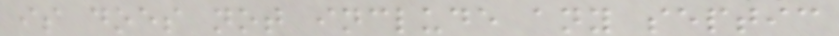is does not include any septic
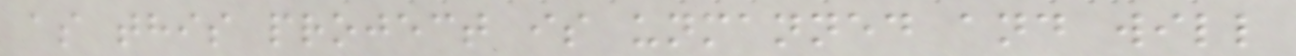as this project is unmanned and will
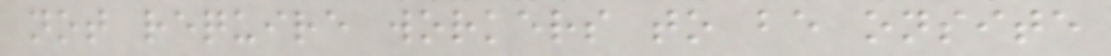not require workers to be onsite
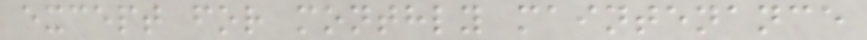except for monthly maintenance
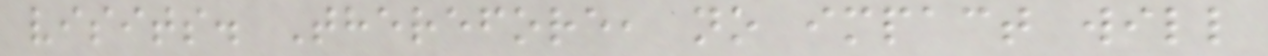visits. Therefore, no impact will
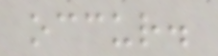occur.
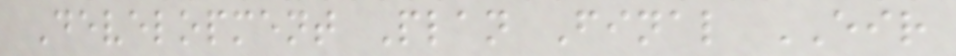Development Plan Final EIR
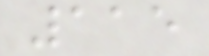115
